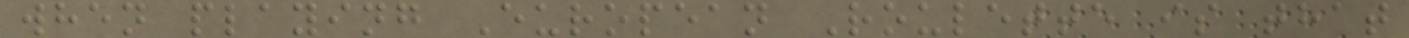when playing European Roulette is that
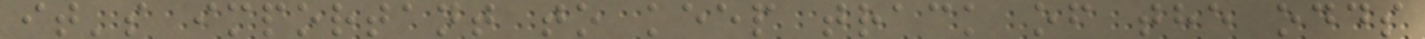it's important to keep track of the odds
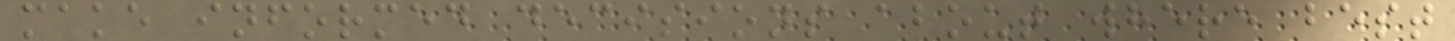make informed decisions about where best
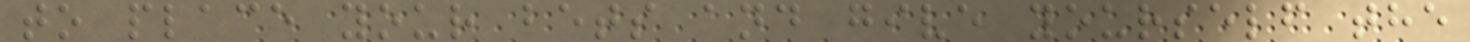to place your bets and give yourself the
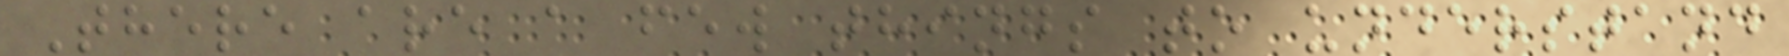There are a few things to understand
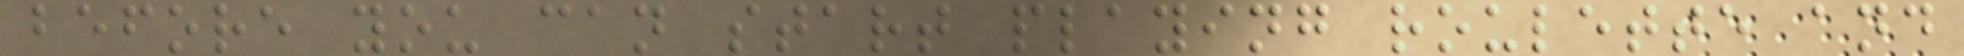before you can start playing roulette and
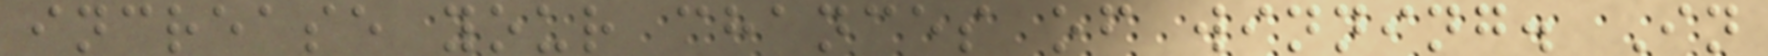increase your chances of winning. In
